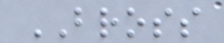BROSS
